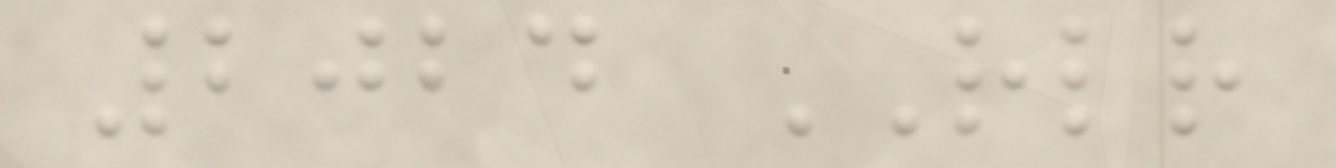2024 RLR
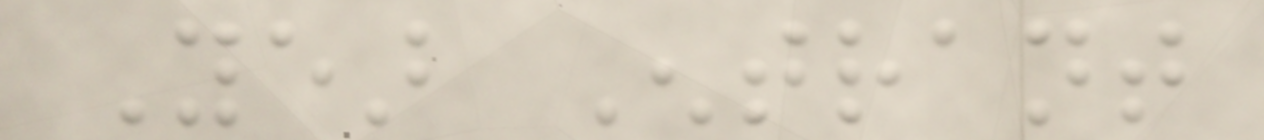Year Entrant
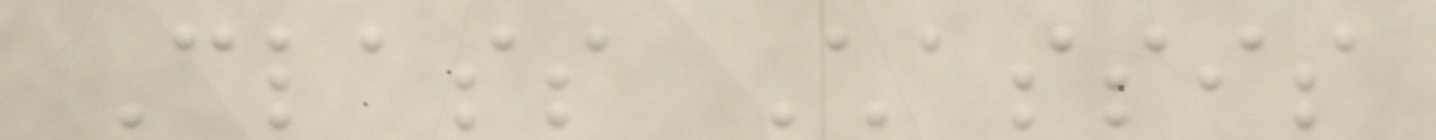Class Chassis
